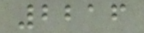2216
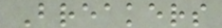Breakers
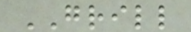GRILL
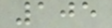105
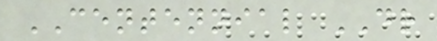CENTENNIAL DR
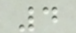4
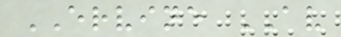ERVINE AV
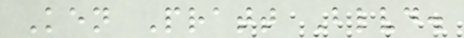Ken Pratt Blvd.
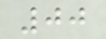00
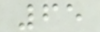65
